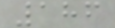186
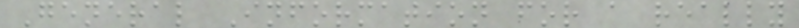General Information for a really
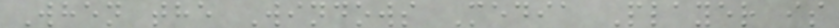When the Windows Media Player is
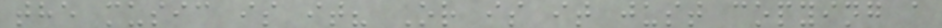the music is it? Or is it just copying a
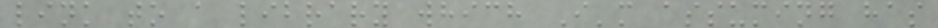link to a library which I'm assuming has
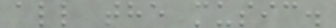all the music.
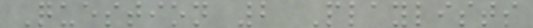Question 2 Playlists
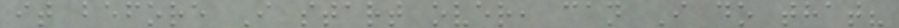it before I start over, can I do that?
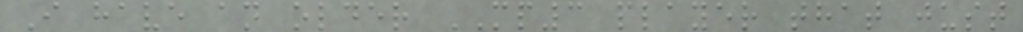I have an older MP3 player that just
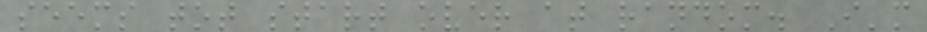seems tot start over at random. I'm
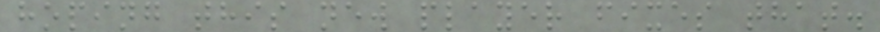hoping this new player fixes that.
